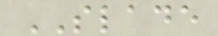SLADE
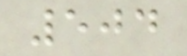504
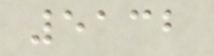5132
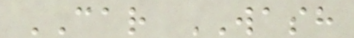CAR WASH
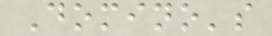Domino's
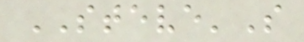STEVE'S
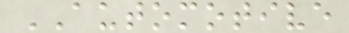AUTOMOTIVE
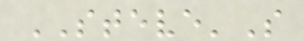STEVE'S
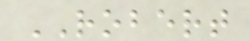ROBERT
